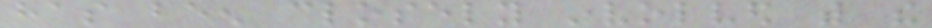has been closely involved with the
